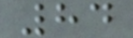84
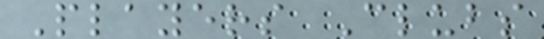Players Clubs
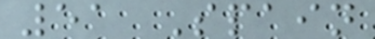51 Spain
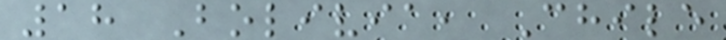18 Bolivia, Chile
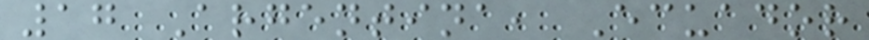17 Argentina, Ecuador
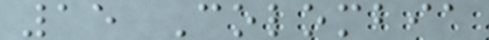15 Colombia
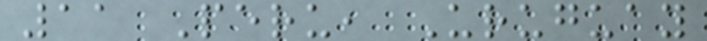11 Peru, Uruguay
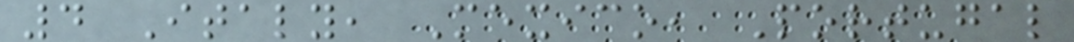4 Italy, Mexico, Portugal
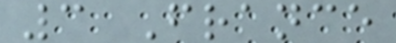3 France
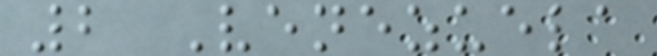2 Venezuela
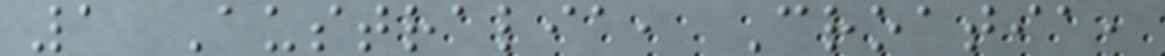1 Australia, Croatia,
